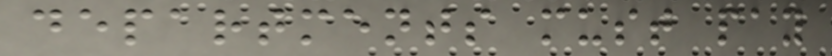departments must pay
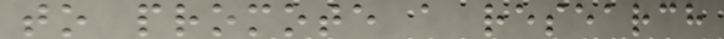to promote a research
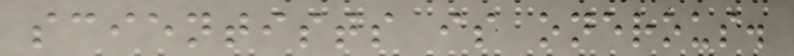scientists is onerous.
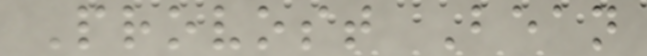Provost Bean
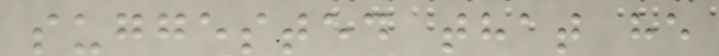suggested that he
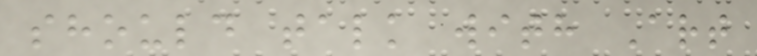should talk with Art
